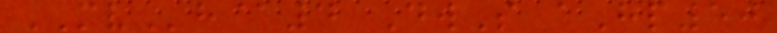MVh@4 DwS aHp50
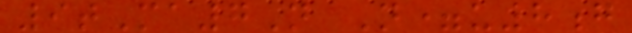9tMa7N N=u8g
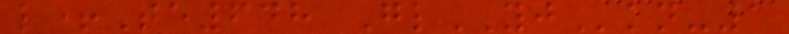l+Te648 GlYJkn-1
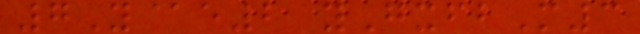7Y@e2 yGxfbM3
